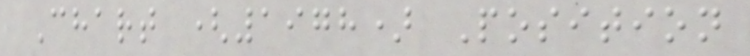Chart (1978) Position
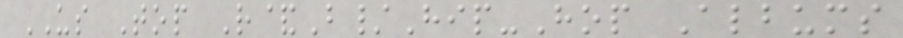US Top R&B/Hip-Hop Albums
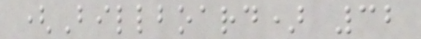(Billboard) 32
